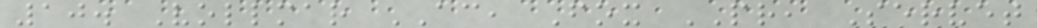10. Vollmar AC, Fox PR, Servet
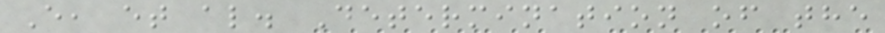E, et al. Determination of the
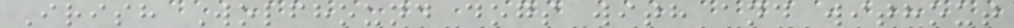Irish Wolfhound dogs with and without
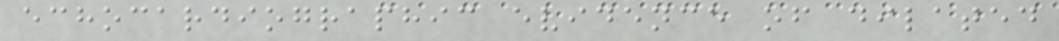echocardiographic evidence of dilated
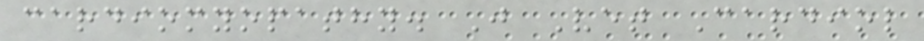cardiomyopathy. J Vet Cardiol
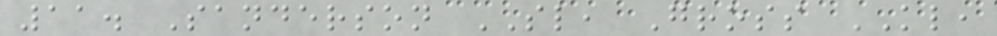11. Sanderson SL, Gross KL,
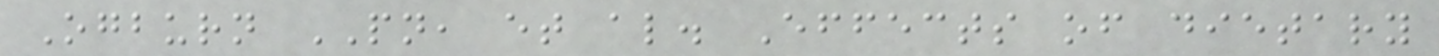Ogburn PN, et al. Effects of dietary
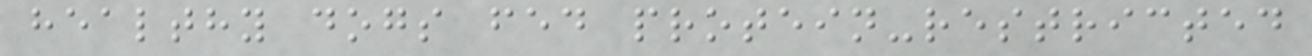healthy dogs fed protein-restricted
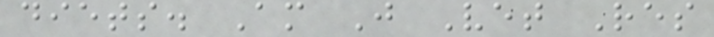diets. Am J Vet Res
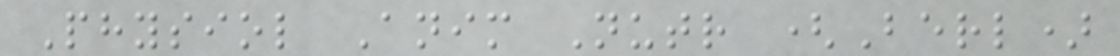Physiol Anim Nutr (Berl)
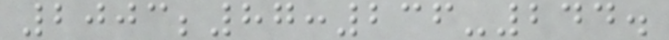2003;87:236-244.
